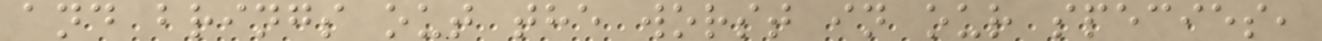and brings out the worst in our species,
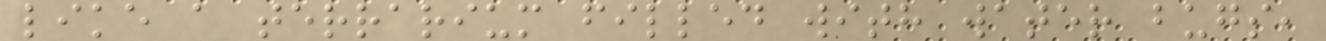like a terrarium filled with water bugs,
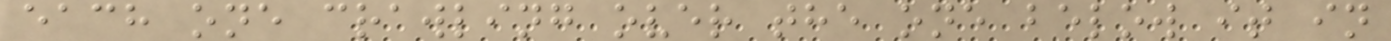each one crawling over the one below it in
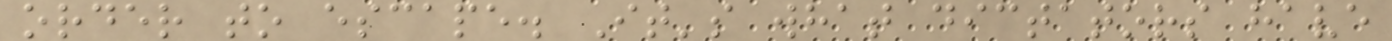order to escape. It's what dictators have
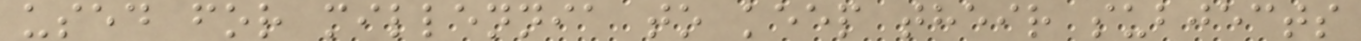used for millennia to keep their subjects
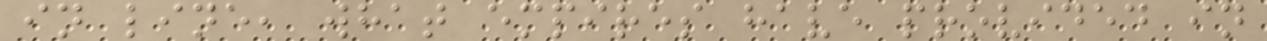in line, what empires have provided in
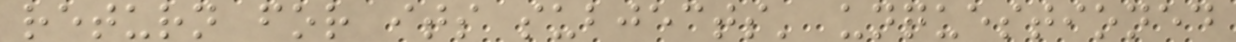return for its subjects' unquestioned
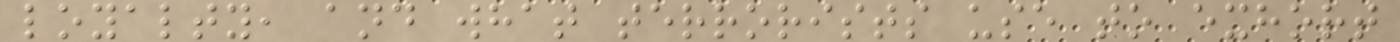loyalty, and what terrorists use to exhort
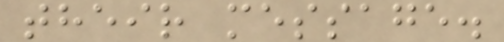their message.
